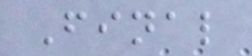Final
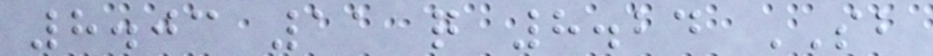8.03 11 q 8.24 SB
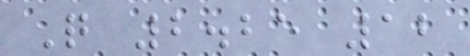Q 2.25 12
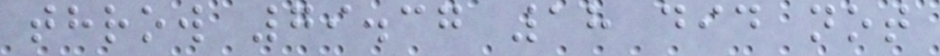throw 79.37 18 did not
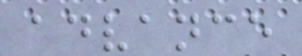advance
